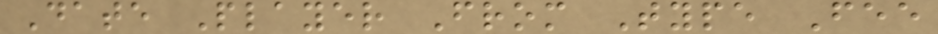Date Player From Type Fee
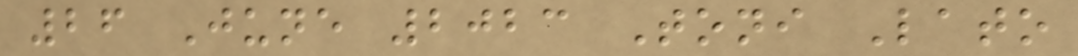26 June 2023 Toni Lato
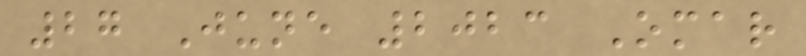27 June 2023 Omar
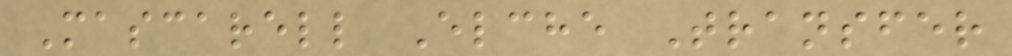Mascarell Elche Transfer
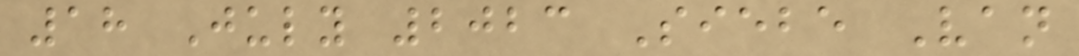18 July 2023 Siebe Van
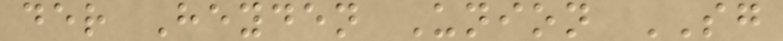der Heyden Union SG
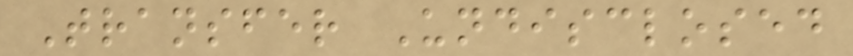Transfer Undisclosed
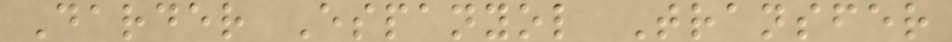Darder Espanyol Transfer
